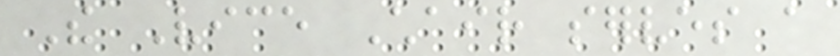The Vice Chair serves a
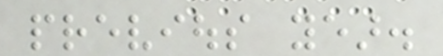previous year.
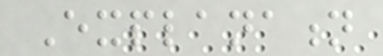Explanation
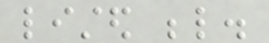listed below.
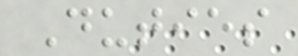Duties
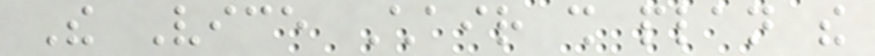The Vice Chair shall plan the
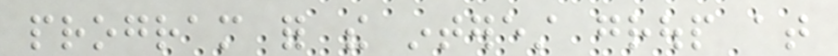program for the interest group at
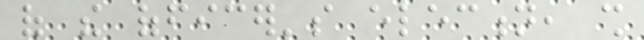of the officer's election, shall
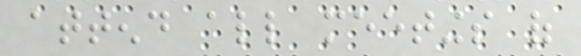attend all meetings of
